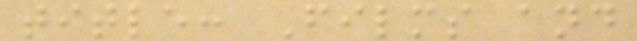title: Films and
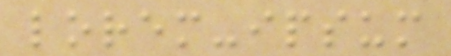lorem-ipsum
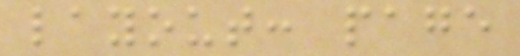layout: page
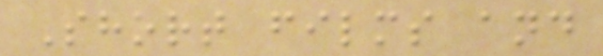Short films and
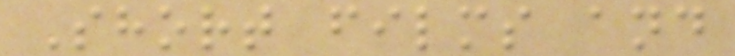Short films and
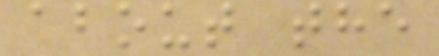about the
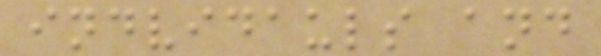indvidauls and
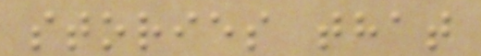stories that
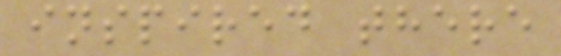inspired there
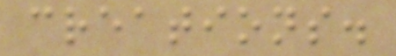creations.
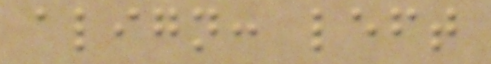align: left
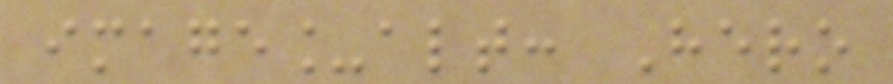image_alt: Hero
